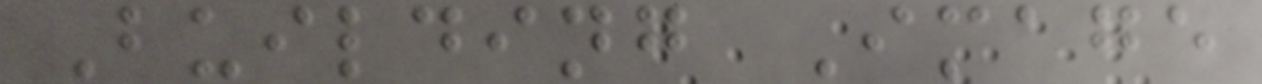Building Image
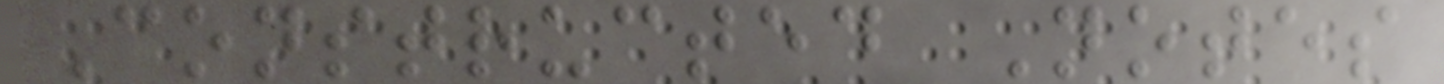Constructed Notes
